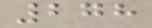278
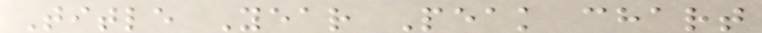Title Year Peak chart
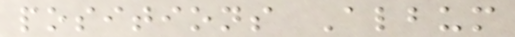positions Album
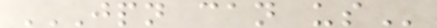JPN CAN US
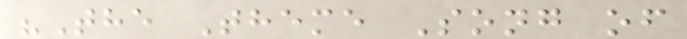"The Theme Song of
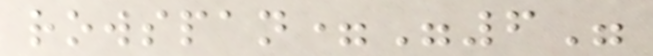rowspan="6"
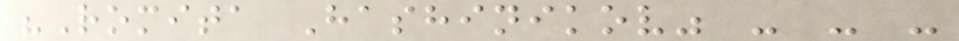"Romita Hashinikov" - - -
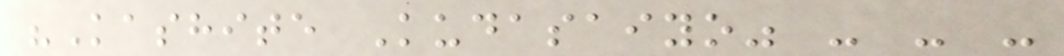"Kashite Kudasaiyo" - - -
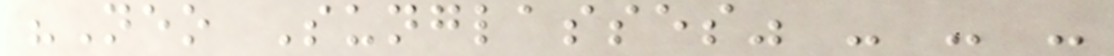"Neo Sunglasses" - - -
